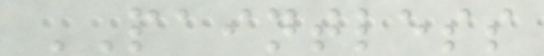PAINTLESS
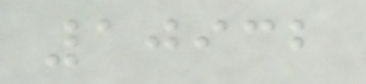10932
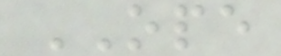OPE
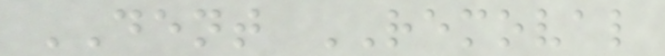DENT REMOVAL
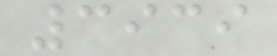3939
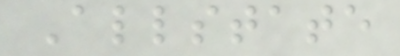Allstate
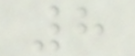8
